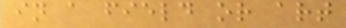in a field or art
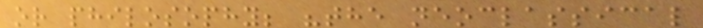or philosophy; "the neoclassical
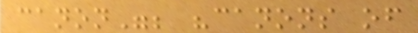canon"; "canons of
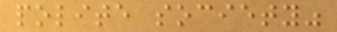polite society"
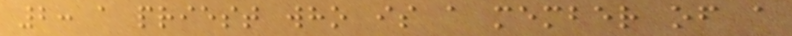2: a priest who is a member of a
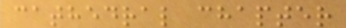cathedral chapter
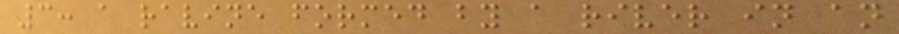3: a ravine formed by a river in an
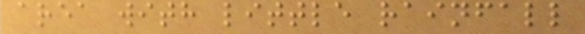area with little rainfall
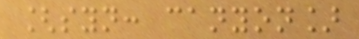[syn: canyon]
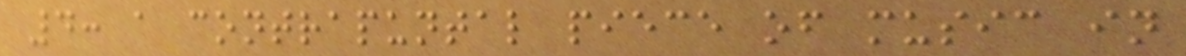4: a contrapuntal piece of music in
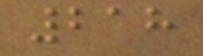218
